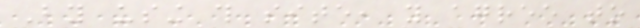By using this site, you agree to
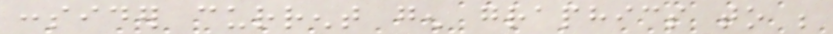consider current gen graphics to be
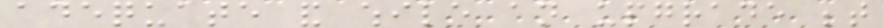adequate and while an upgrade between
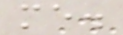me.
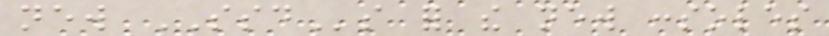new SSDs for the new consoles
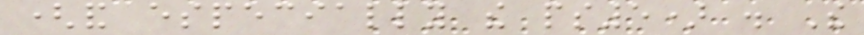(and especially the ps5) . The
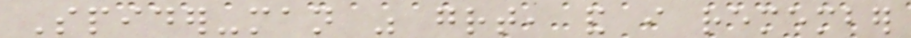Spider-man was great, and i remember
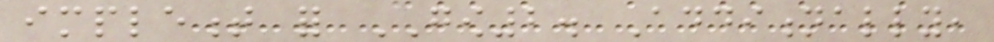implement for GOW2. Additionally,
